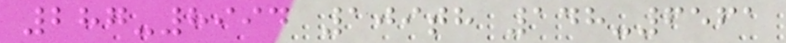287-8994 109th 148-6561
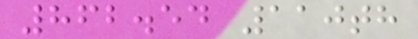862.54 110th
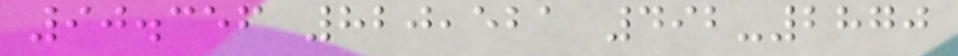90.356 820,521 492-2870
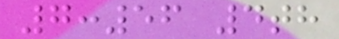7:56 4th
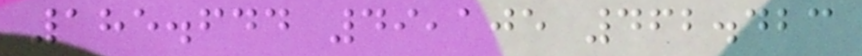185.644 49,105 462.423
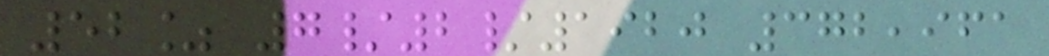52% 7/2/1920 372,961
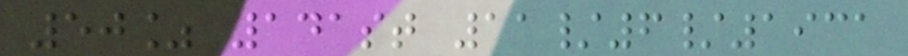50% 141st 11/6/1931
